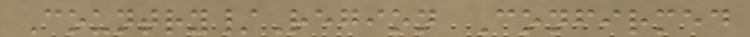Country/Region Confirmed
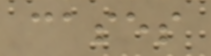cases
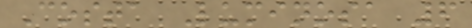Costa Luminosa 6
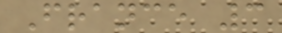France 3
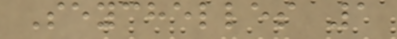Seychelles 1
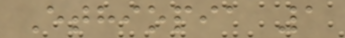Ethiopia 1
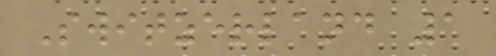Switzerland 1
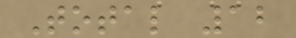Total 12
